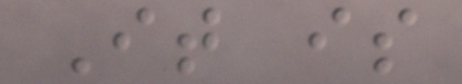It is
